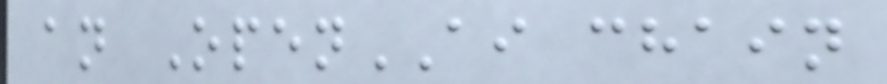an OpenAI chain
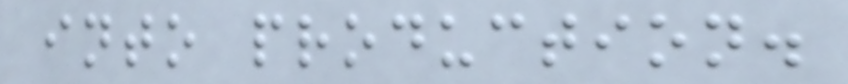into production.
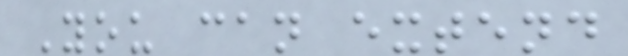You can extend
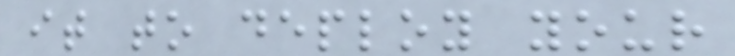it to deploy your
